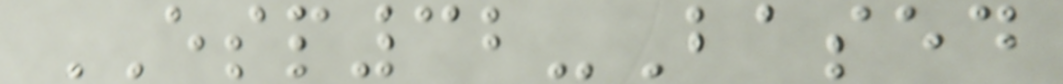ESP32-Based
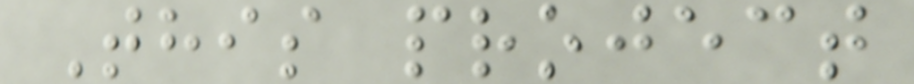This project
